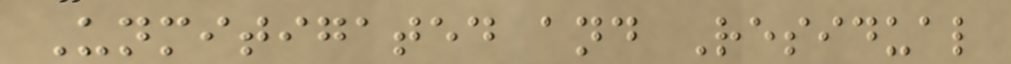Unmitigated and Residual
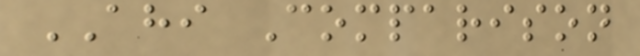AHI Comparison
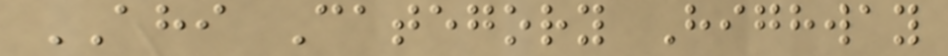AHI Category Highway
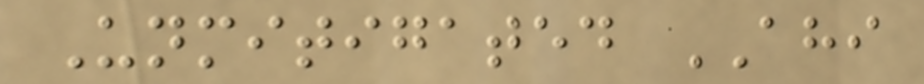Unmitigated AHI
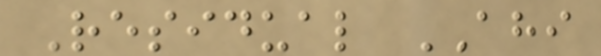Residual AHI
